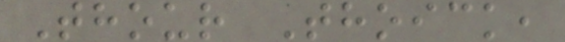Thour Thoick,
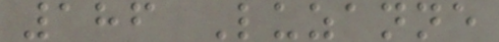186 Luzanne
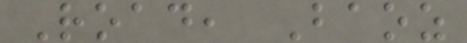Road, Baoz
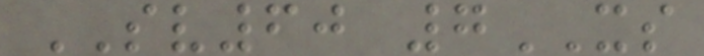SV60 7XS
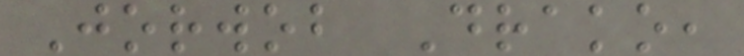Jorwob Drako,
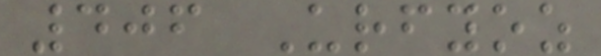406 Urfyoz
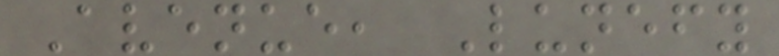Avenue, Lunefy
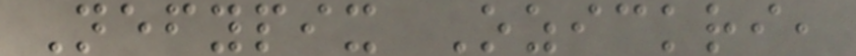Nefypix Ozickri,
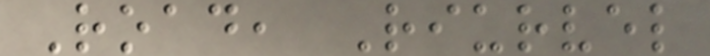Road, Riurvel
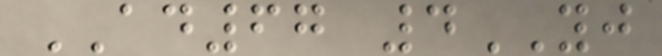AD67 4YJ
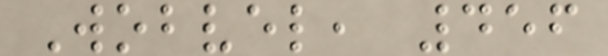Wobvel, 456
